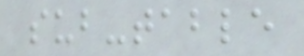sub-table
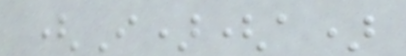(I)(a)
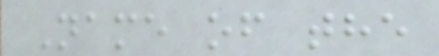Name of the
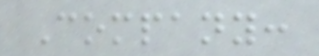Company:
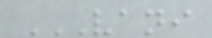VANI
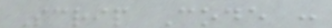Scrip Code :
